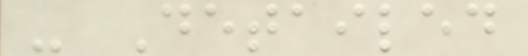- Detailed
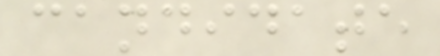candidate
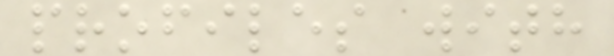profiles with
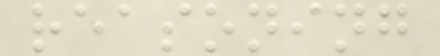reasoning
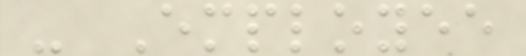- Employee
